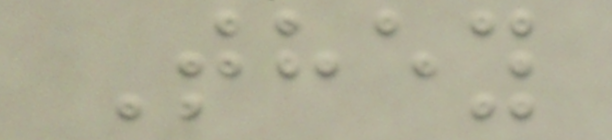They
